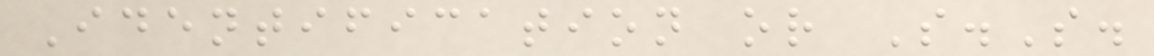Identification or S.S.
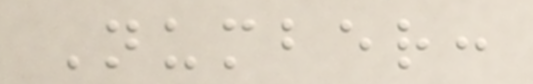Number:
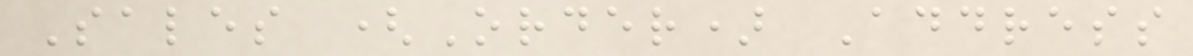Sales (Order) Address
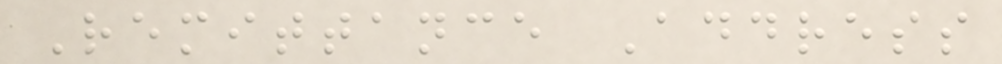Remittance Address
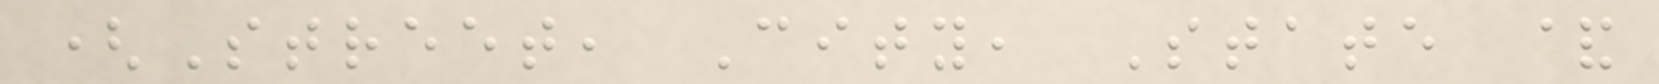(Street, City, State &
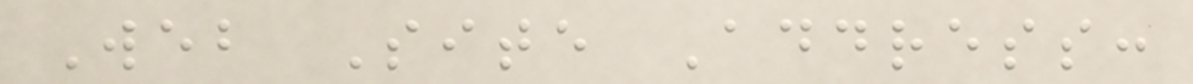Web Site Address:
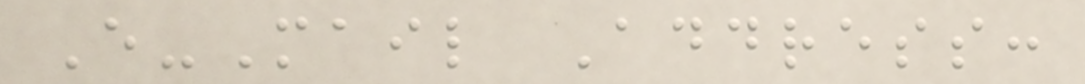E-Mail Address:
